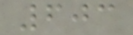603
